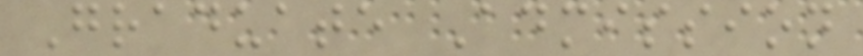Graduate Admission
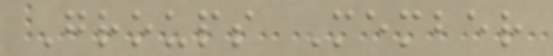Groups Member
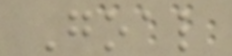Goal
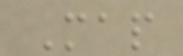Map
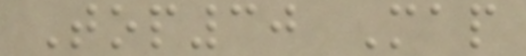Top30 Map
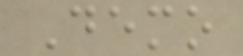Demo
